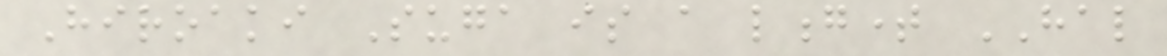Hiroaki Suga is a longtime HAL
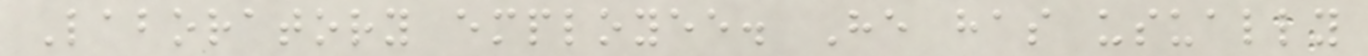Laboratory employee. He has usually
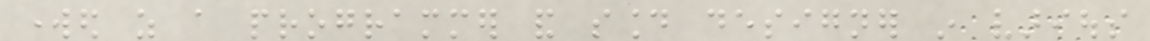worked as a programmer and sound designer in various
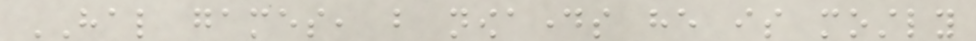HAL games, but nowadays he is mostly
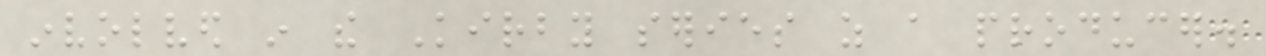involved in the Kirby series as a producer.
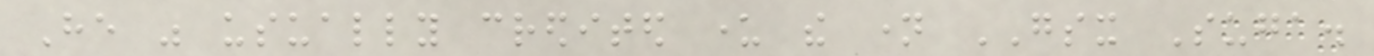He was usually credited under the name GSX Suga.
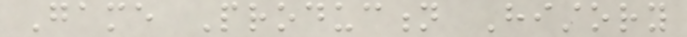Game Production History
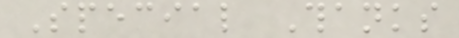Special Thanks
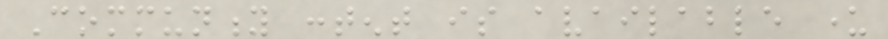Community content is available under
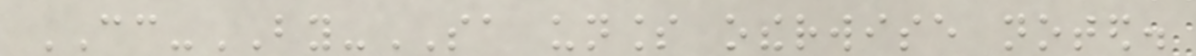CC-BY-SA unless otherwise noted.
